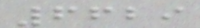6629
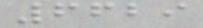6629
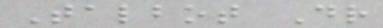Talbot Dr
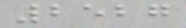2527
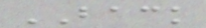BACK
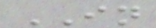IN
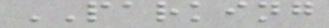PARKING
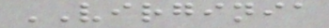VIRGINIA
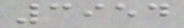3954
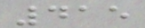415
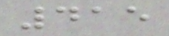415
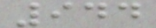944
